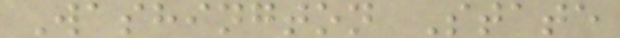Washington State
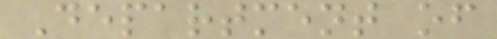Department of
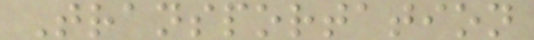Transportation
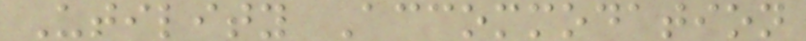Utility Accommodation
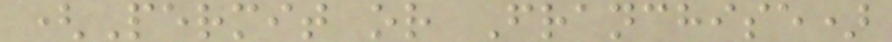(Permit or Franchise)
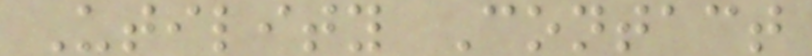Utility Contact
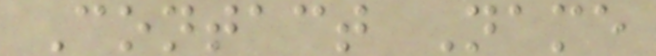Contact Name
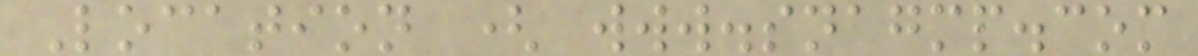Location ( www.snagmp.com
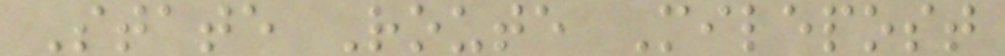State Route Milepost
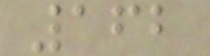162
